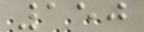150
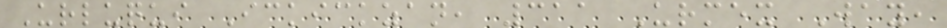Urluqui Ickickzan, 311 Urmex Way,
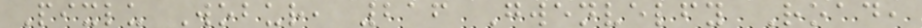Pixlu Wobur, 216 Gwenvelfy Road,
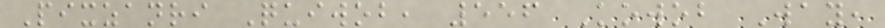Pixzanri Quiwob, 556 Kowob Way,
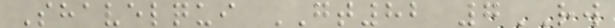Shavelqui GT82 7RW
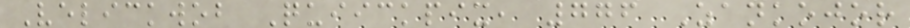Velickwob Quiickpix, 776 Zankojor
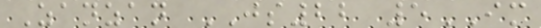Zanzan JS22 5IM
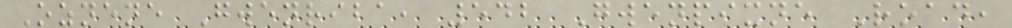Oznene Gwenriba, 542 Gwenpixne Road,
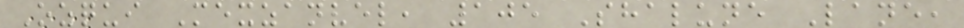Ozqui Mexzanvel, 105 Shalune Lane,
